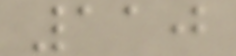110
